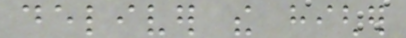deliver the higher
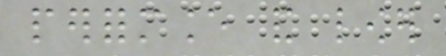performance and lower
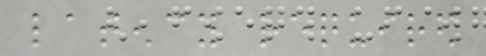latency required
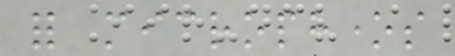for microphones
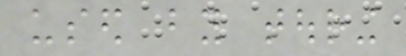used by touring
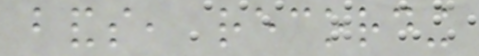bands, recording
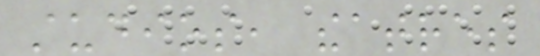studios, theatres
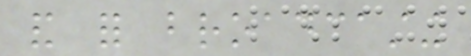and for broadcasting
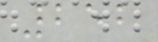252
